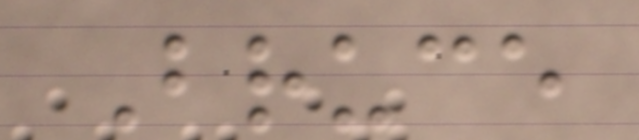Bruce
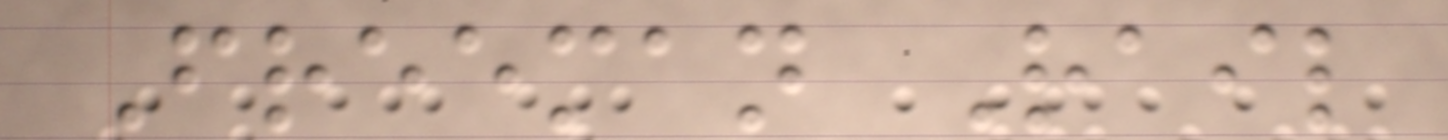Freeman Rail
